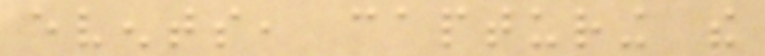events, capturing the
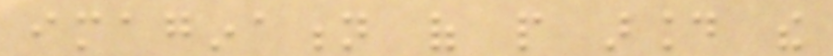imagination of people around the
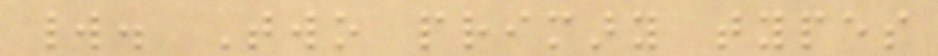world. Two primary types
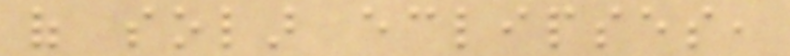of solar eclipses,
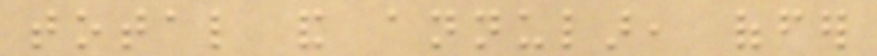total and annular, offer
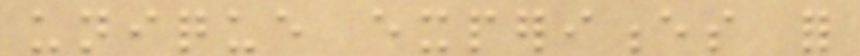unique experiences for
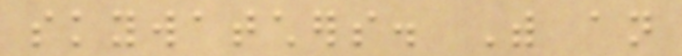skywatchers. With an
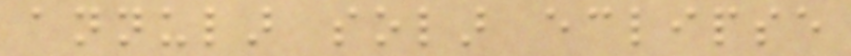annular solar eclipse
